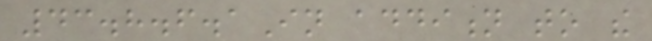43.8.6.1In addition to the
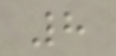8
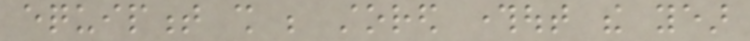equipment shall be stored throughout the year
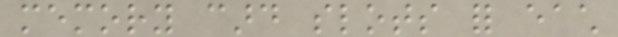memory card slots for each
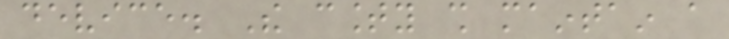device. The county shall maintain a
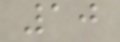10
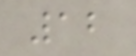12
